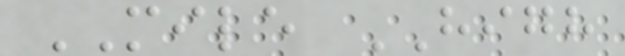MILE HIGH
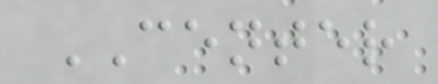CENTER
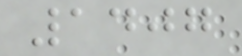1407
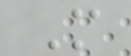M
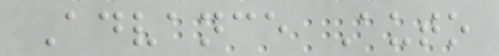Advance Auto
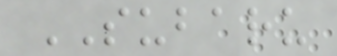SUBARU
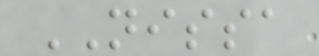NISSA
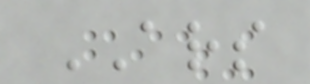ARS
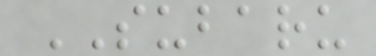SUBARU
